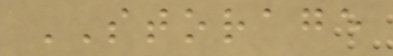STORAGE
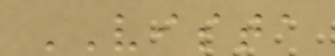VISTA
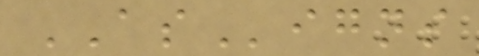ASigns
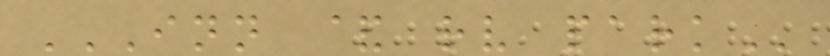INN & RV PARK
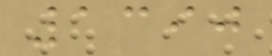1390
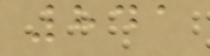841
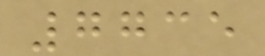7735
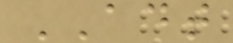ADT
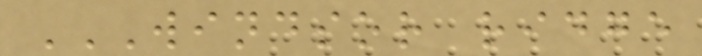WINDSOR RIDGE
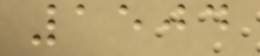1504
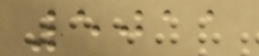5011
